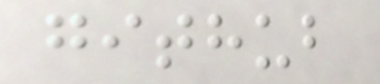github
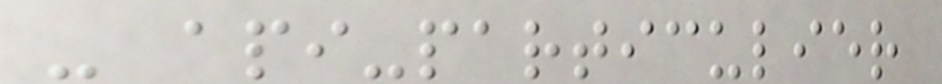- api-particulier
